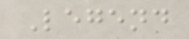Legend
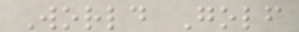World Golf
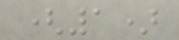(1)
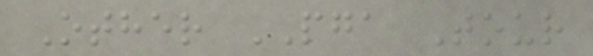Other PGA Tour
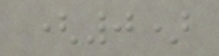(0)
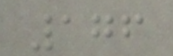176
